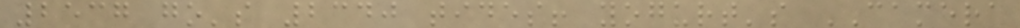2537 go's 2340 tides! yogurt's CAMERA
